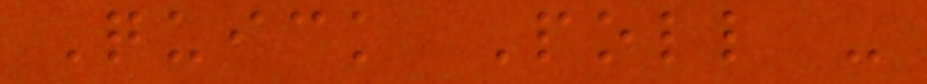Quick Poll -
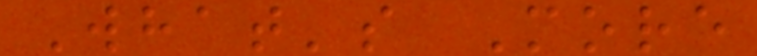What's More
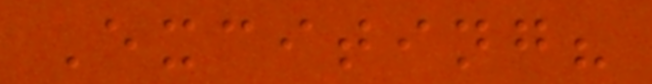Exciting?
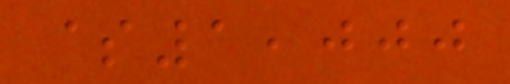$1,000
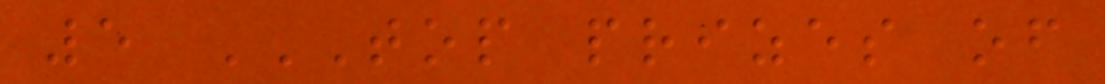5 TOP PRIZES OF
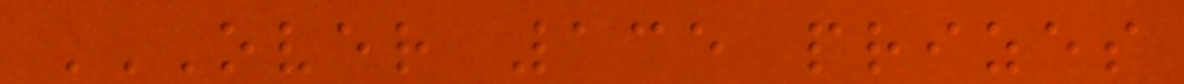OVER 135 PRIZES
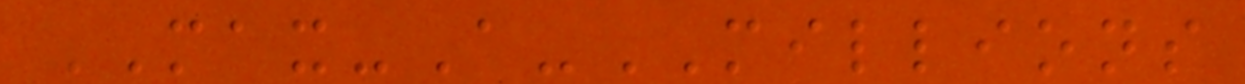MAX-A-MILLIONS
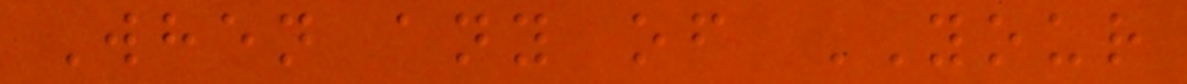When any of YOUR
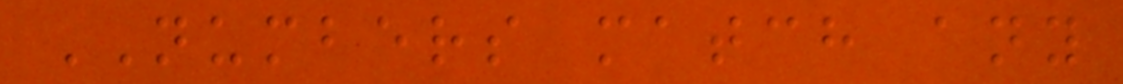NUMBERS match any
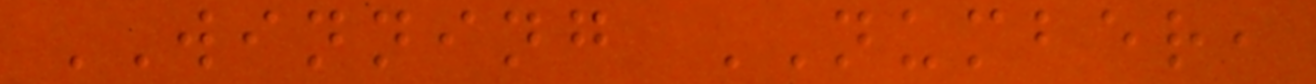WINNING NUMBER,
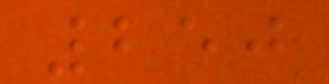250
